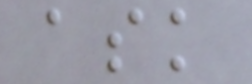ask
